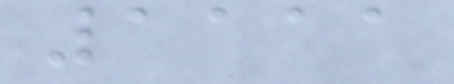1111
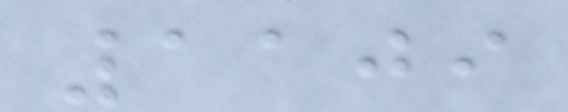1109
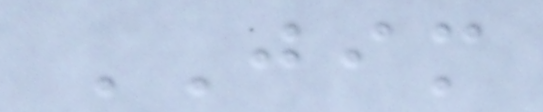JIM
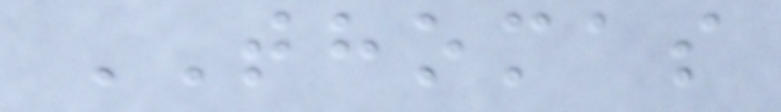THOMAS
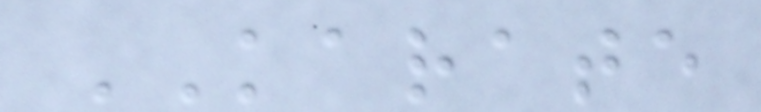KARATE
